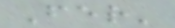Fer'
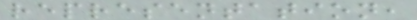representation,
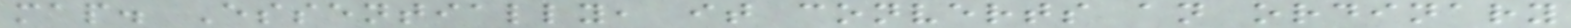map. Essentially, it converts an ordinary
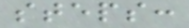steps:
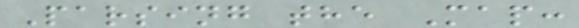Parsing the Map:
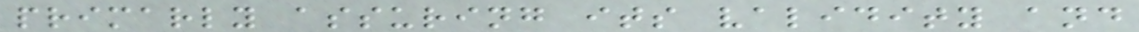primarly assuring its validity and
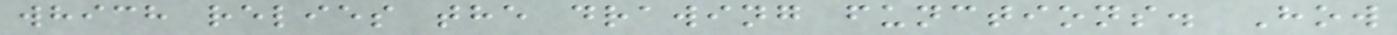which relies the drawing functions. How
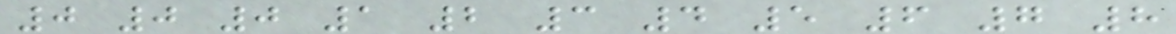0 0 0 1 2 3 4 5 6 7 8
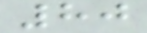80
